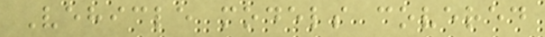Vehicle models covered
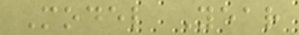Model Year
